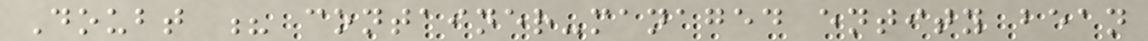Doubt ? container-managed entity bean
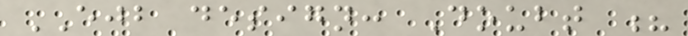EJB design: Doubt ?
